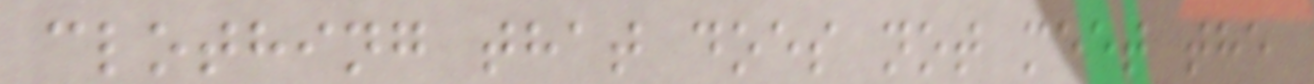clothing that does not meet the
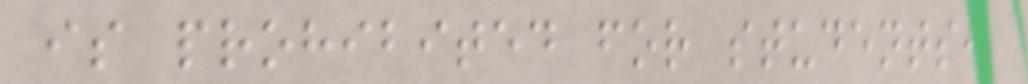is prohibited for students,
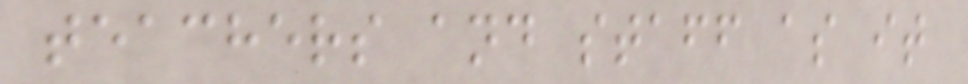teachers and staff as it
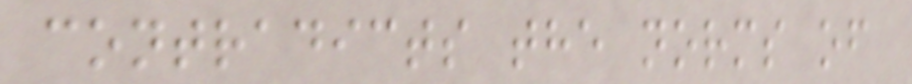contradicts the norms of
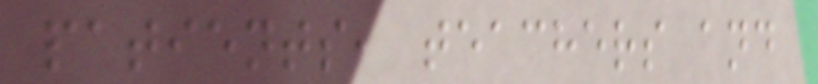patients, teachers and
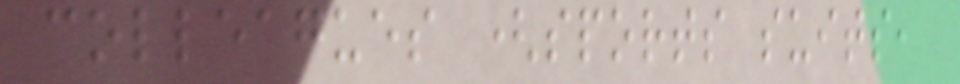colleagues (sports suits,
